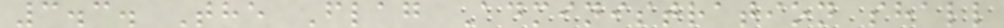3.3. The Flag Administration shall
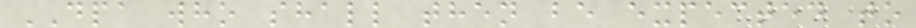DPA who shall then be expected to
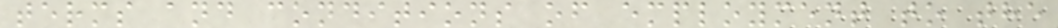terms and conditions of employment to the
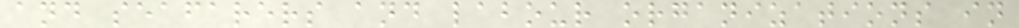and seafarers and labour organizations in
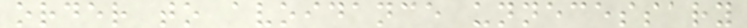order to avoidance unnecessary
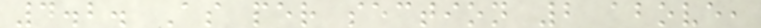4.2. As per section 2 above,
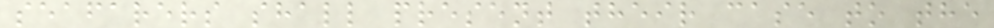seafarers shall present their case to the
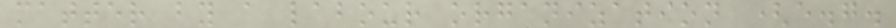matter by a labour organization (e.g.
